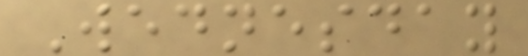Wednesday
